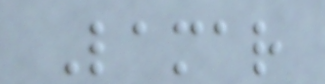Lamar
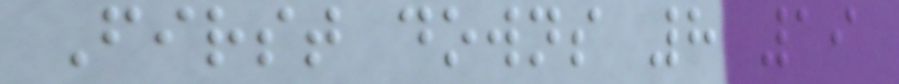First downs 8 19
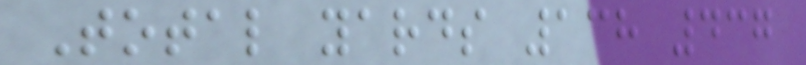Total yards 138 437
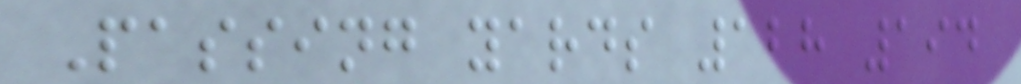Passing yards 128 194
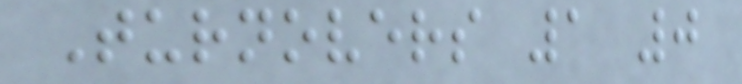Turnovers 1 0
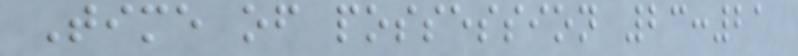Time of possession 23:21
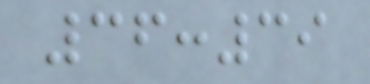36:39
